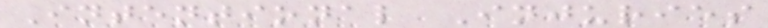Intentional Injuries
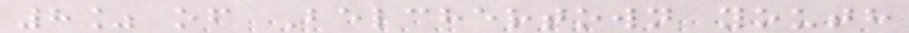8% of Belchertown youth
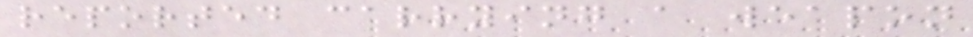reported carrying a weapon
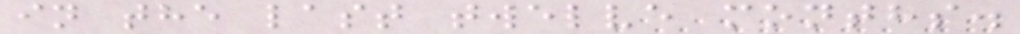in the last twelve months.
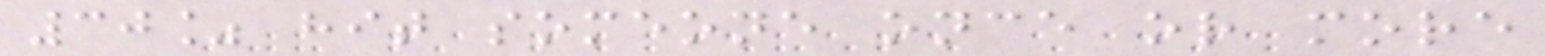30% hit someone once or more
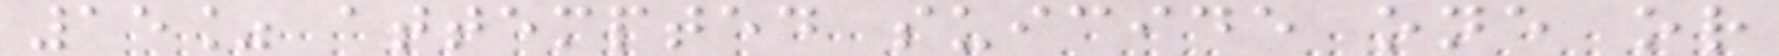15% attempted suicide one or
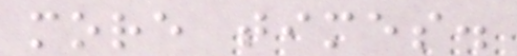more times.
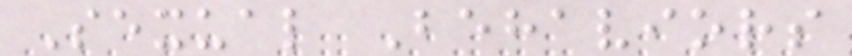Sexual Behaviors
